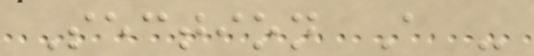Section A -
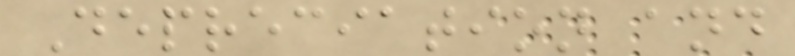Depreciation and
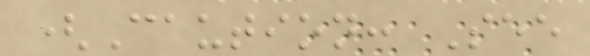(Caution: See
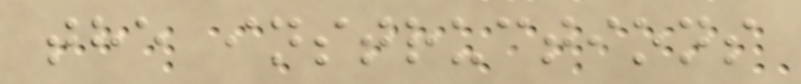the instructions
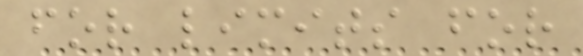for limits for
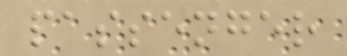passenger
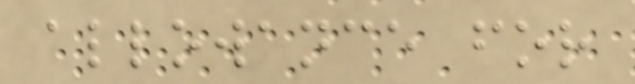allowance for
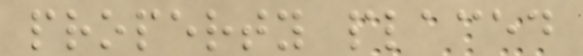property placed
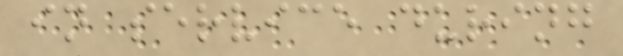in service during
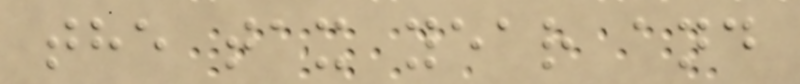the tax year and
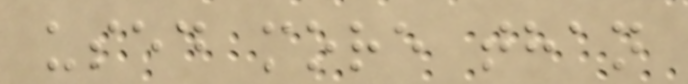used more than
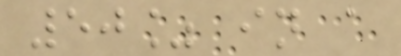50% in a
